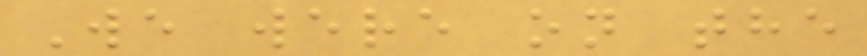We were on the
